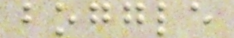boggle
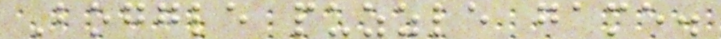Boggle puzzle game.
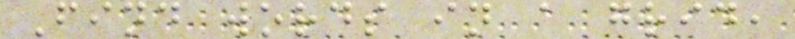Find words in a grid,
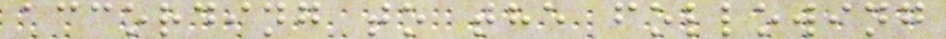according to the following
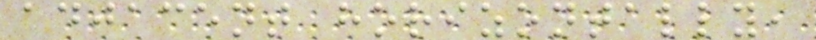adjacent horizontally,
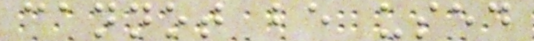cannot be used
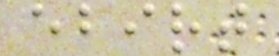ebirt
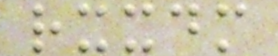rxxdm
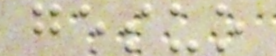gesuo
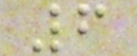6
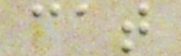cat
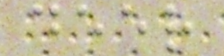deer
